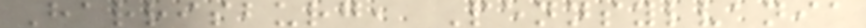Harrisburg, Pennsylvania
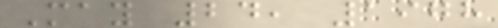May 24, 1978
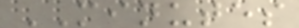MINUTES
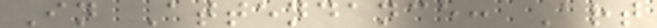In Attendance: Art
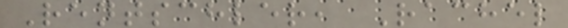Rentschler, Rachel
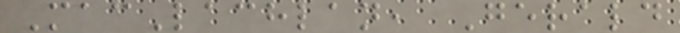MacLachlan, Gerald
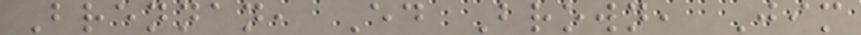Brennan, Ed Brown, Jim
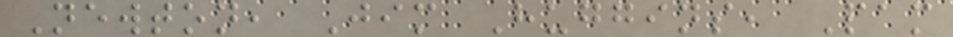Newton, Jim Huggins, Pam
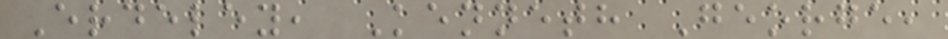Erdeley, Kenneth George,
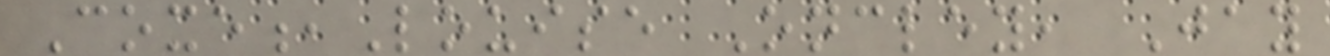Coxe,Louise Oncley, Jay
